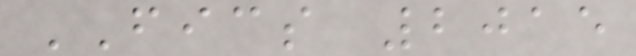FICS 2015
